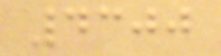4300
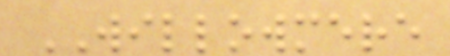WILLOWMERE
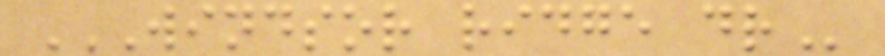WINDSOR RIDGE DR
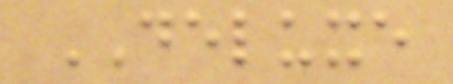DELUXE
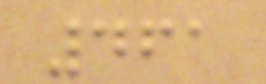461
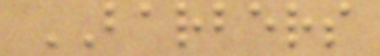BARBERS
